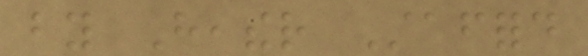by Heather Stafford
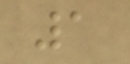1
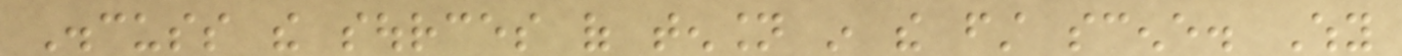Discuss the sources of tension in the first scene. Why
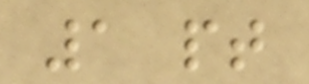1 pt
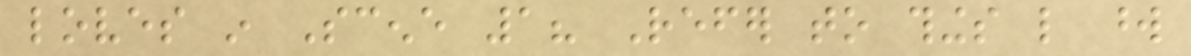loves in Scene 1? Refer to things like word
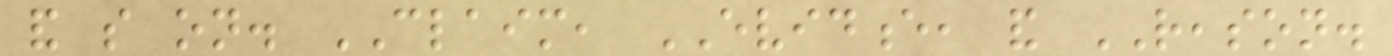and so on. CLAIM, EVIDENCE, and REASON.
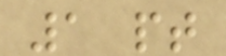1 pt
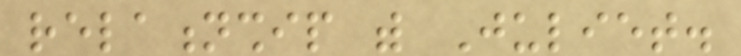relationship with Juliet.
